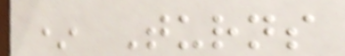* Turns
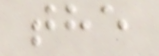the
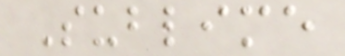Sublime
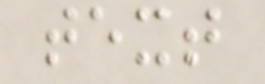text
